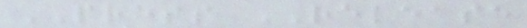PRESS RELEASE
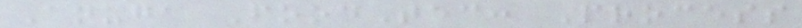Anuga FoodTec: Process
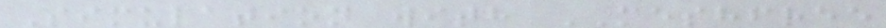Simulation with MESHFREE
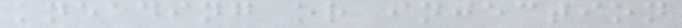kneading or injection
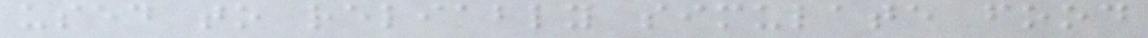used to reliably simulate food
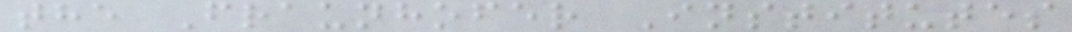the Fraunhofer Institutes
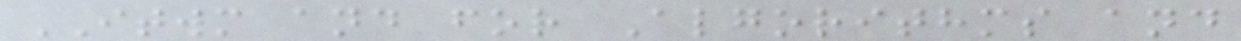ITWM and for Algorithms and
